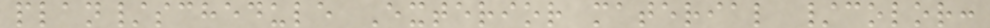plan/schedule Exterior material /color:
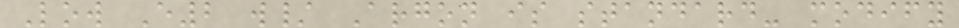Low E2 w/ Argon is standard- modify
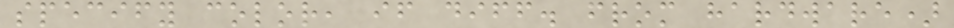specify color, if diff. from hardware)
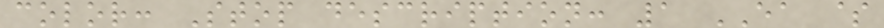color: Stop description: 1 EA $
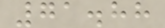71.88
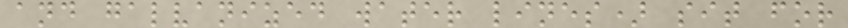and galvanized water lines) sit for
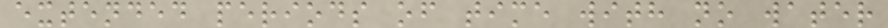extended periods of time with no water
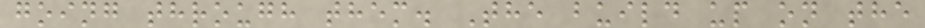going through them. The build up on the
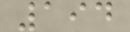194
